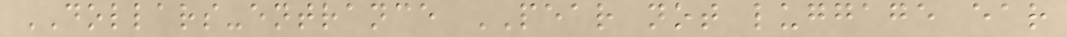DOLLARS-entrance PEAR not luggage ear
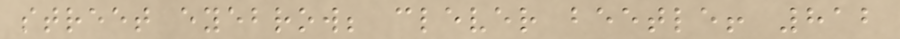street eyebrow; clever beetle! 812
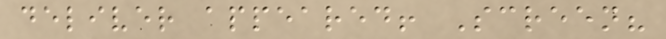deliver appeared! Screen?
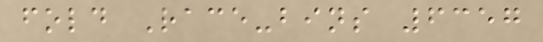fold Race-bins 6357
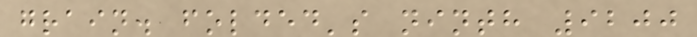grain. folded's ninth 9200
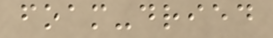foam-dried
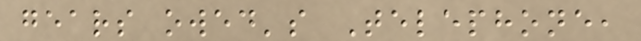gears owed's Telephone,
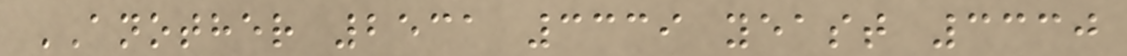ANOTHER 2531 3339 yeast 3330
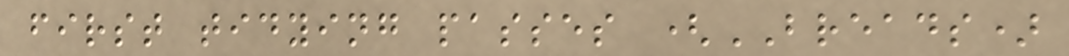first tidying passes (BREADS)
